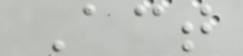Act
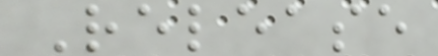Release
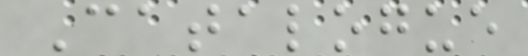Catalogue
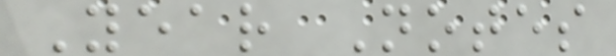Year Notes
